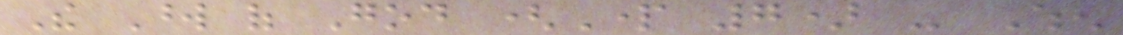The Word of God (Part 7) - When
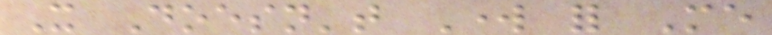It Doesn't Work for Me
